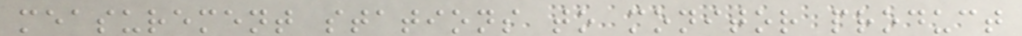measurement stations to monitor product
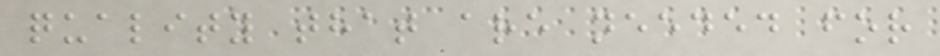quality that are needed for
